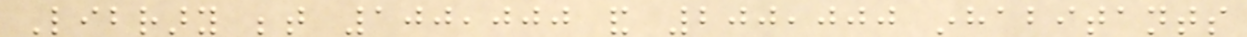Library between 100,000 and 200,000 inhabitants
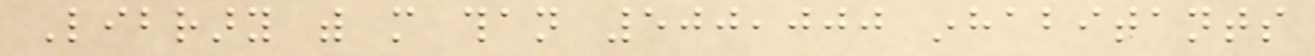Library with more than 500,000 inhabitants
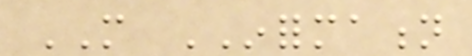MORE INFORMATION
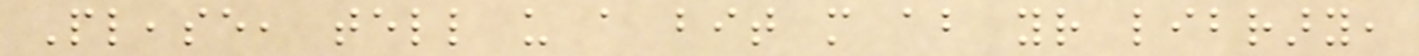Please, tell us a bit more about your library,
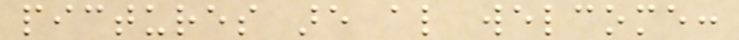pictures are also welcome:
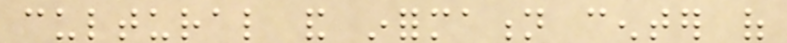cultural and information center of
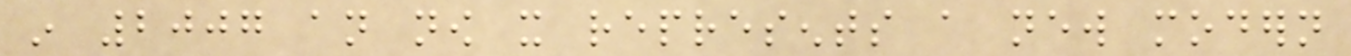in 2007 an now it represents a new modern
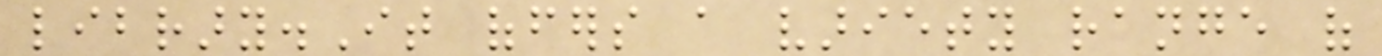library.It offers a variety range of
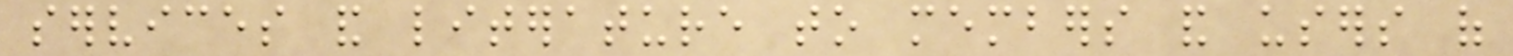services and literature to members and users of
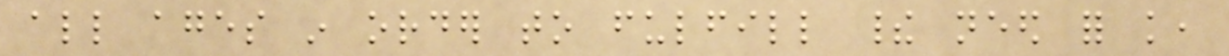all ages in order to fulfill their need for knowledge,
